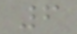6
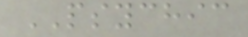PSYCHIC
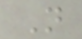N
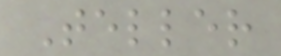Teller
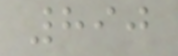890
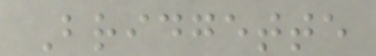Bridgette
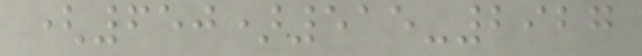(650)515-2927
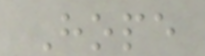Hope
